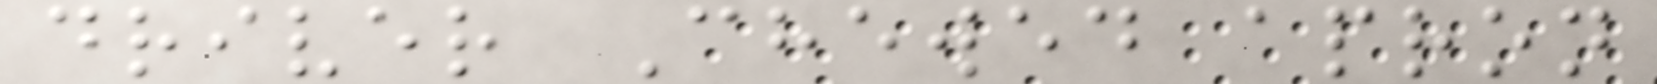driver Chewed apron
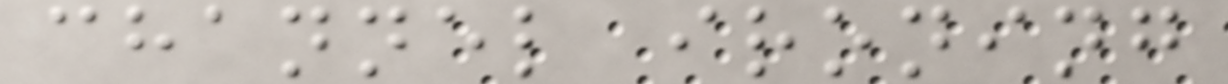channel ironing
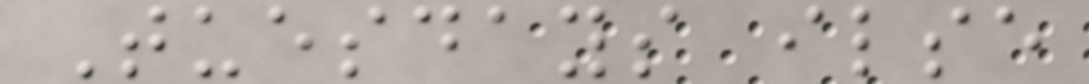Tuesdays ilse
